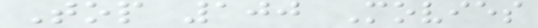Top 100 Movies
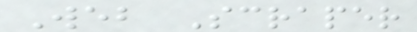Web Scraper
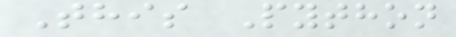This Python
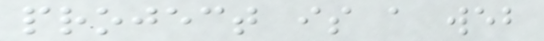project is a web
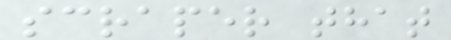scraper that
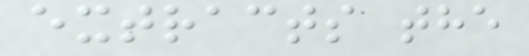extracts the
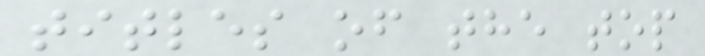titles of the top
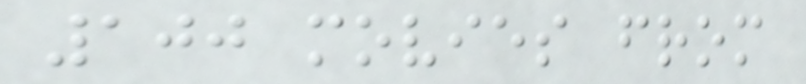100 movies from
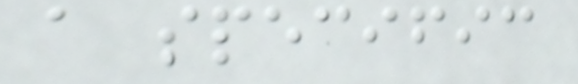a specific
